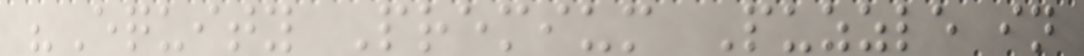"Equity Premium Puzzle in
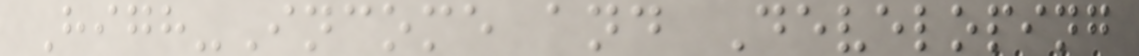High-Income and Developing
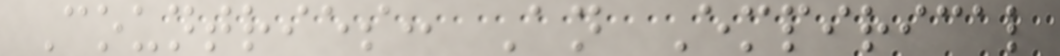Countries: An Empirical
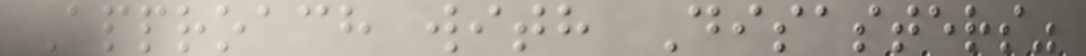Approach with Disasters"
